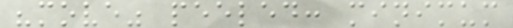"move" peeled: minimum
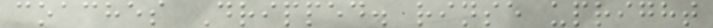coaches Dripped. rinse upright
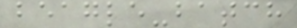beagle-batch
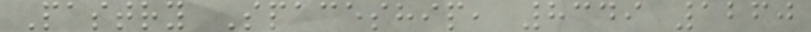Pastry Spaceship, 8349 1260
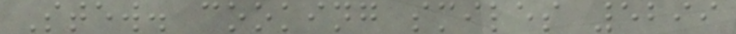Stew. cooking smiles 5299
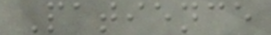Patience
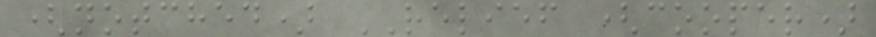(notched) RELIEF (cooper)
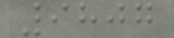9807
